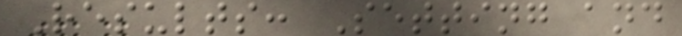Results: Setting and
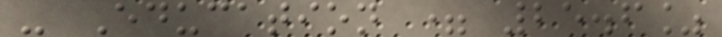- Education = 25.6%
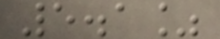5.1%
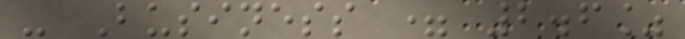- Business = 2.6%
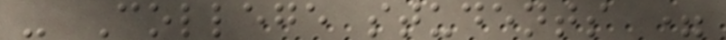- College students =
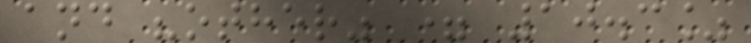and "other" = 10.3%
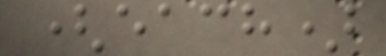(each)
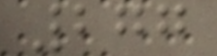277
